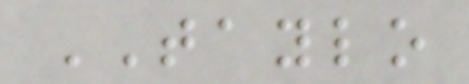TAYLO
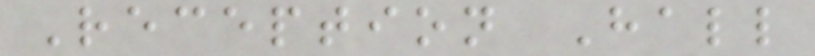Reception Hall
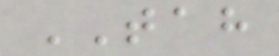TAH
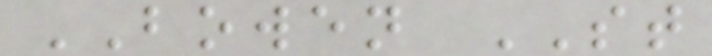BOWEN ST
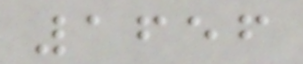1656
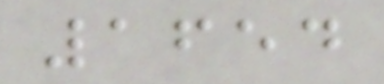1654
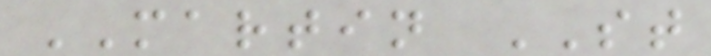MARTIN ST
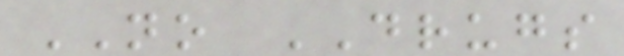NO DRUGS
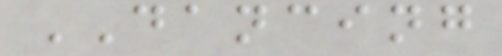DANCING
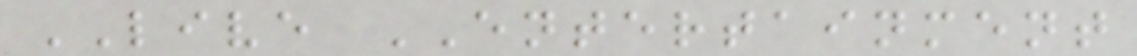LIVE ENTERTAINMENT
